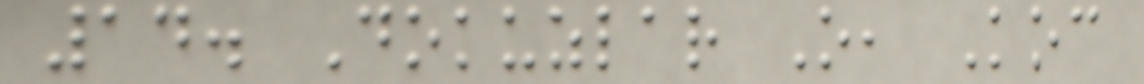14. Dokuzlar O, Koc
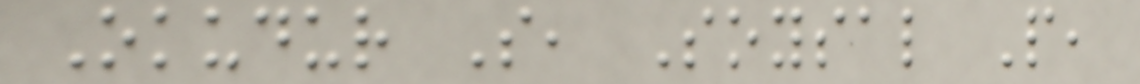Okudur S, Soysal P,
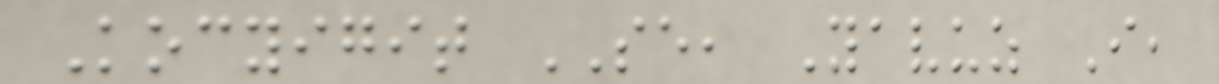Kocyigit SE, Yavuz I,
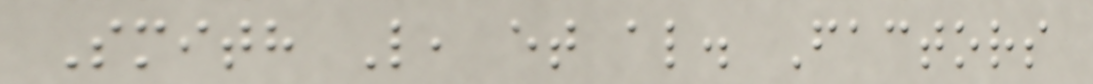Smith L, et al. Factors
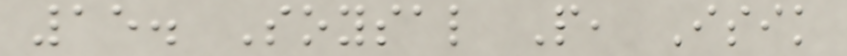15. Soysal P, Isik
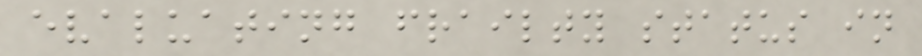evaluating frailty status in
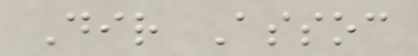Dir Assoc
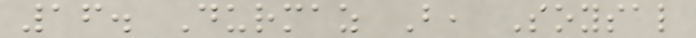16. Durmaz B, Soysal
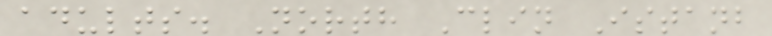adults. North Clin Istanb
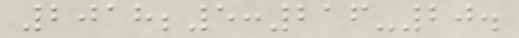2018;5:216-20.
